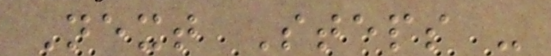Next Steps -
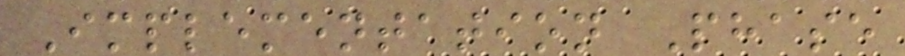Implementation Phase
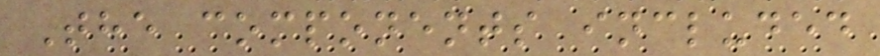The components included
